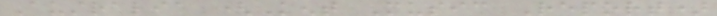Australia (Kent Music Report)
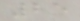25
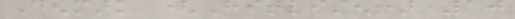Denmark (Hitlisten) 10
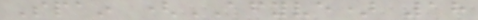Spain (AFYVE) 18
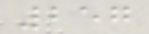257
